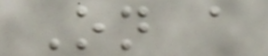On a
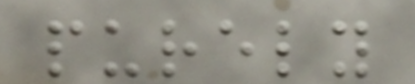purely
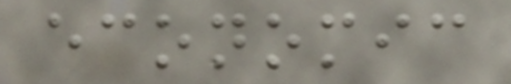economic
